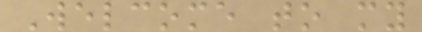Welcome to my
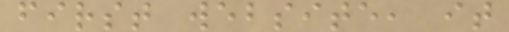first website, it
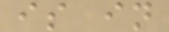is in
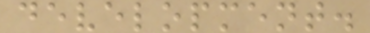development.
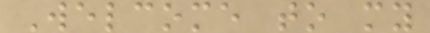Welcome to my
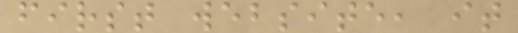first website, it
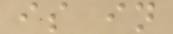is in
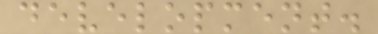development.
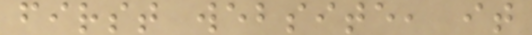first website, it
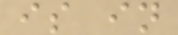is in
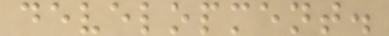development.
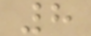8
